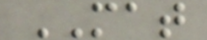MAT
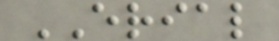ERIAL
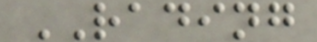RADING
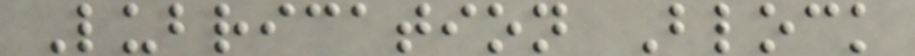Lubrication Block
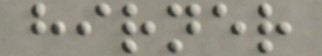hirner
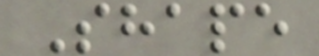Shape
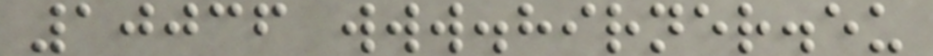10036 www.hirner.eu
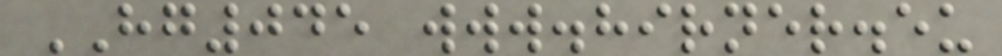HG045 www.hirner.eu
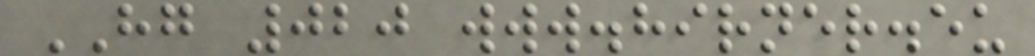HG 020 www.hirner.eu
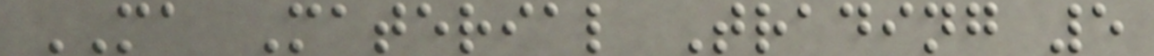MA Material Trading 5
